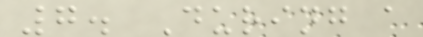7. During a
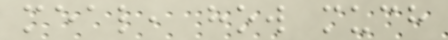meal, how much
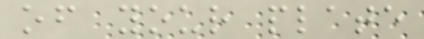of your plate
